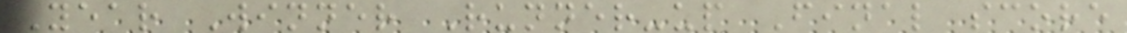Year Winner Runner-up Final score
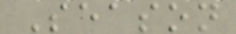Season
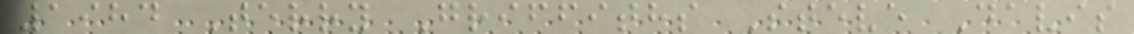1984 Terry Griffiths Steve Davis
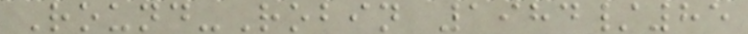Round-Robin 1984/85
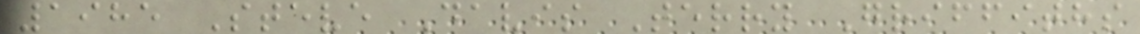1985 Steve Davis Terry Griffiths
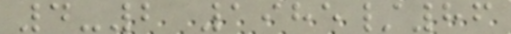4-2 1985/86
